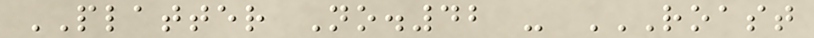PLATTER No.42 - ROAST
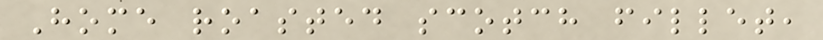Home roasted scotch fillet,
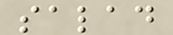salad
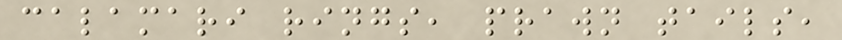calamari rings, prawn tails,
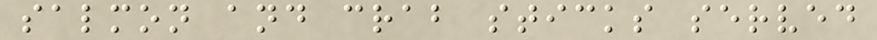salmon and crab sticks served
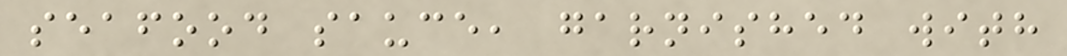seafood sauce, garnished with
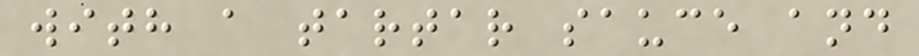with a tartar sauce and
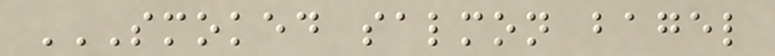SMOKED SALMON BAGEL
